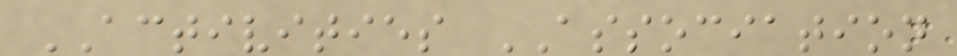ACTIVITIES ASSOCIATION
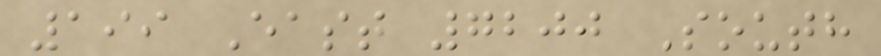199 East 7200 South
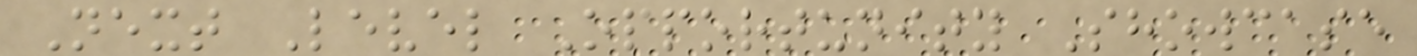Next Level Opportunity Showcase
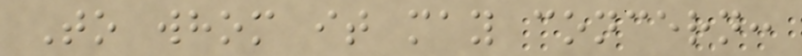To whom it may concern:
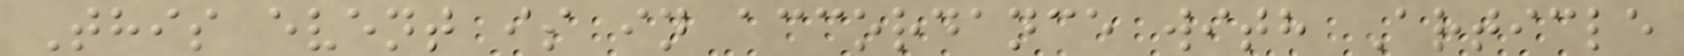This event is in accordance with Article
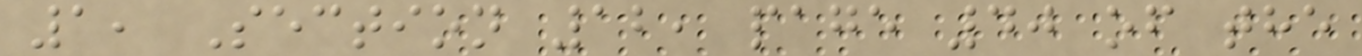1, Section 12, page 40 of the
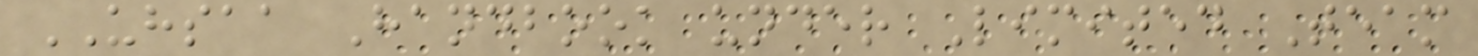UHSAA Handbook under Limited Team
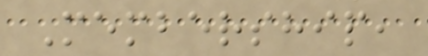Membership,
